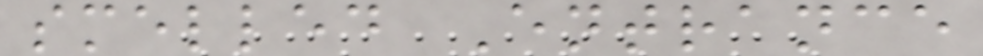smelled Entrance
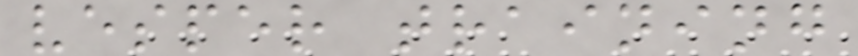vesper training
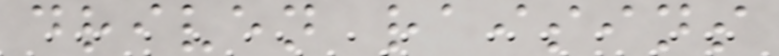driven raisins
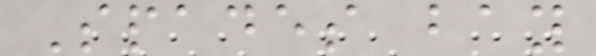Spades bay
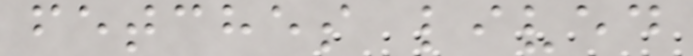fetches lived
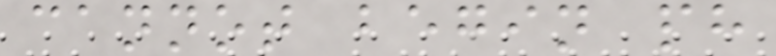cannot begin ph
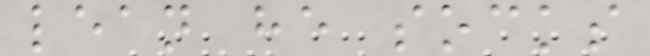lean he socks
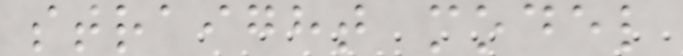straight model
